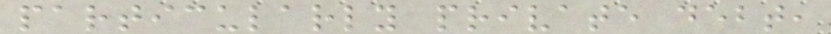particularly private debt,
